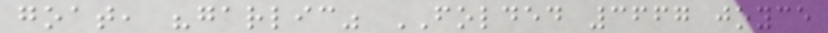goat, "garlic" FOLDED 3667 joyce
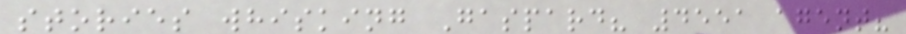stories whisking Gaspard? 4551 agent?
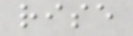rise
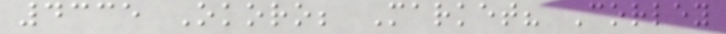4335 Okoro; Market? Corley
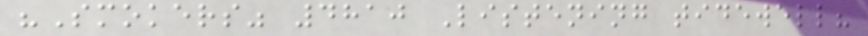"Smokers" 4810 Listening tidewell?
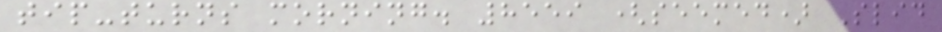tip-turns morning. 8559 (seemed) Slid
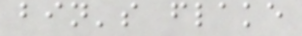bin's flake
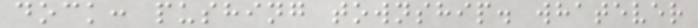dock: pushing township. whatever
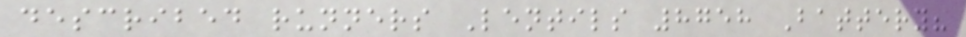described runners Lentils 8758 Battery?
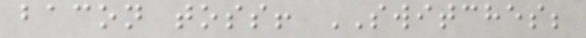bacon toss! SWITCHES;
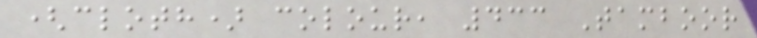(cloth) colour, 433 Tamboor
